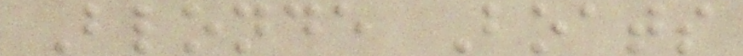Blonde Boats
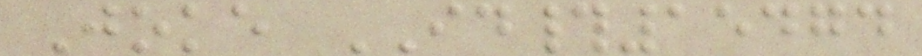Joke ID#15474
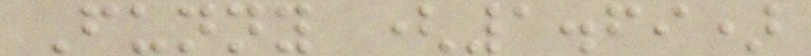Funny (1.69)
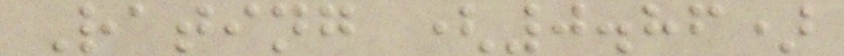Rating (0.86)
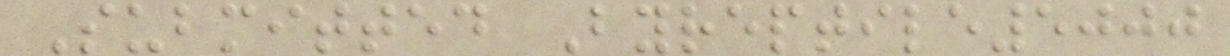Submitted Byreptile5000
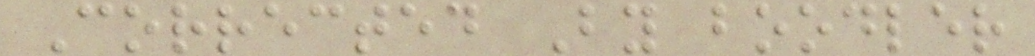Corrected By boodler
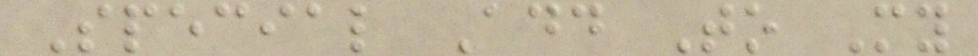Special Add To My
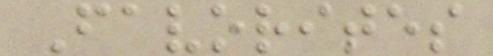Favorites
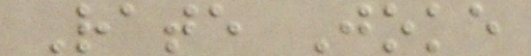Rate Joke
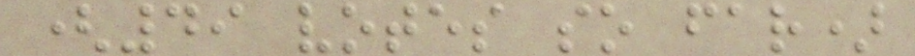(49 votes so far)
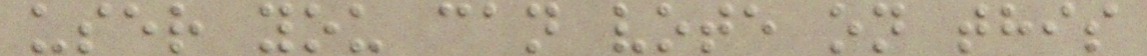user you can vote on this
